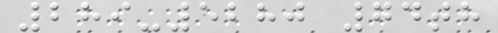289-5280 74th
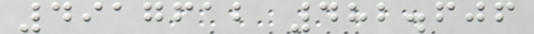4917612 482.606
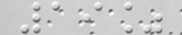19%
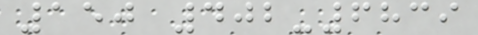150 402-6839
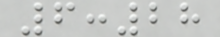6:28
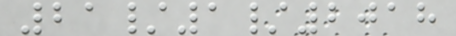21/1/2018
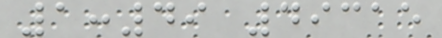1:49 49315
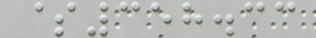$358.33
